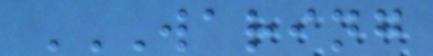WARING
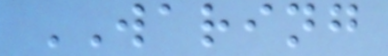WARING
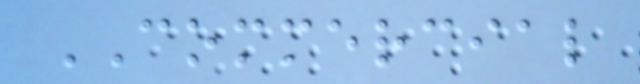COMMERCIAL
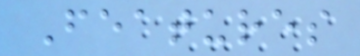Features
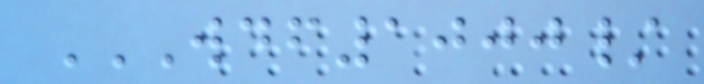WDF1000/
